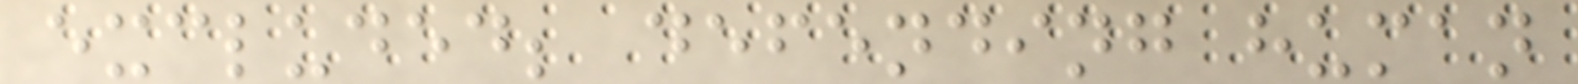excluded; defending human
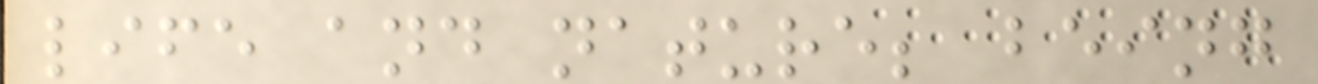life and nature; being
